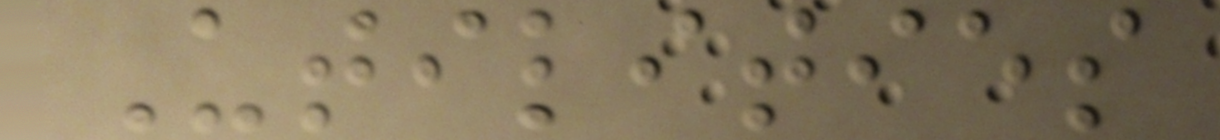Utilities
